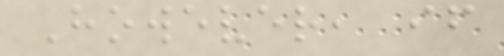However, if
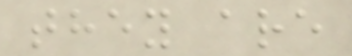they are
